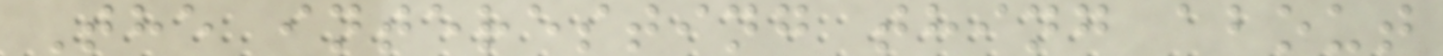The interesting thing about
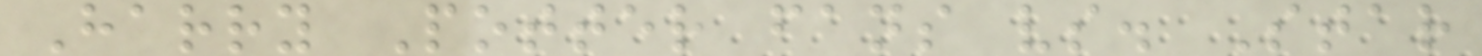Harry Potter fans vs. Star
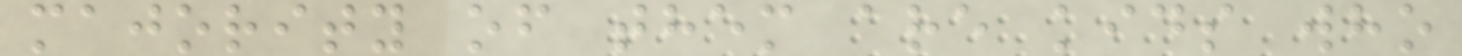majority of them are kids who
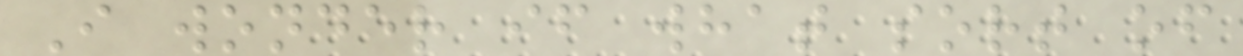I wonder if what sort of
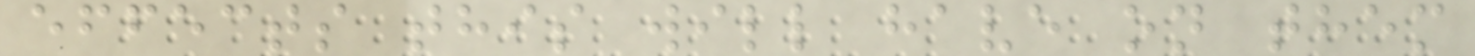effects this will have on them
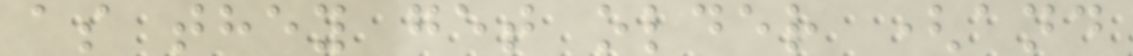as they get older (and
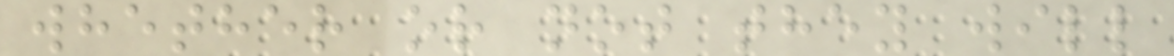whether or not they will
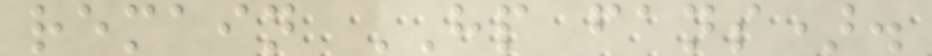remain HP fans).
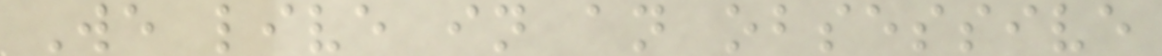We live in an obsessive
